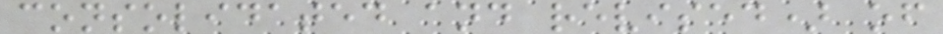consolidated and revised) of
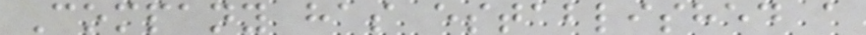Company has established a
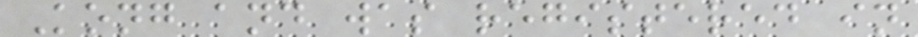Kong and was registered in
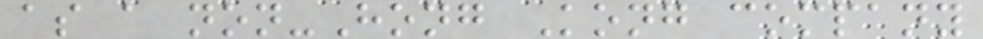as a non-Hong Kong company
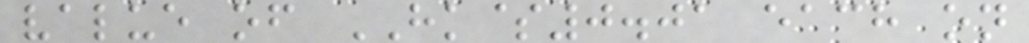value of HK$0.01 each on
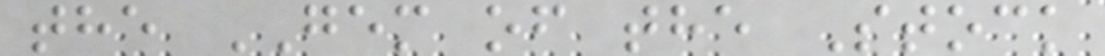the GEM of the Stock
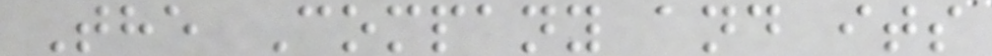The Company and its
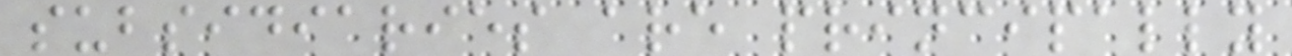subsidiaries are principally
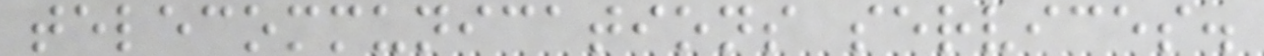telecommunications services.
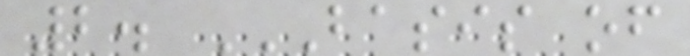2. BASIS OF
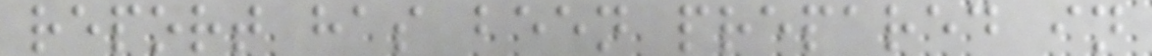report has been prepared in
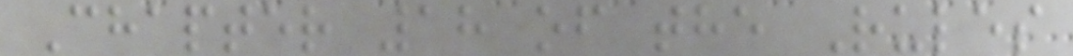Chapter 18 of the Rules
